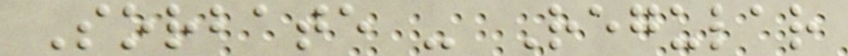Sorbate - Regular
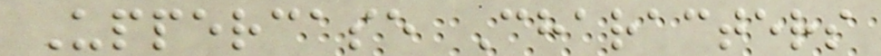Uppercase Characters
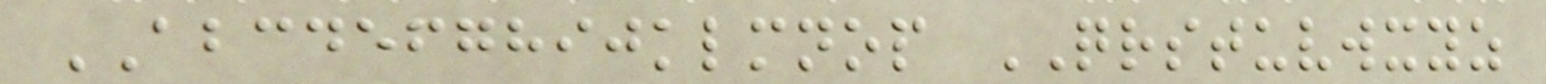ABCDEFGHIJKLMNOP QRSTUVWXYZ
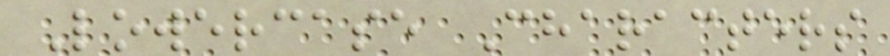Lowercase Characters
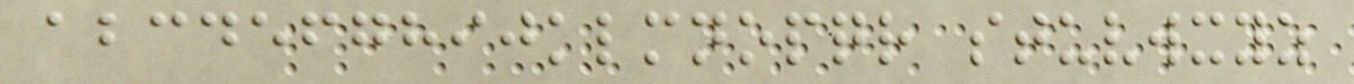abcdefghijklmnopqr stuvwxyz
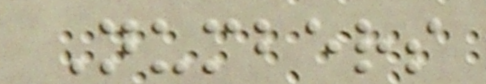Numbers
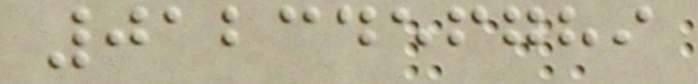0123456789
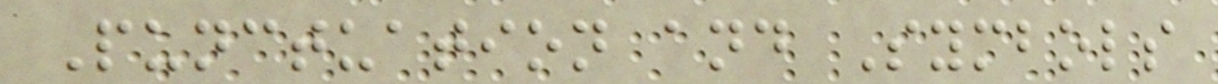Punctuation and Symbols
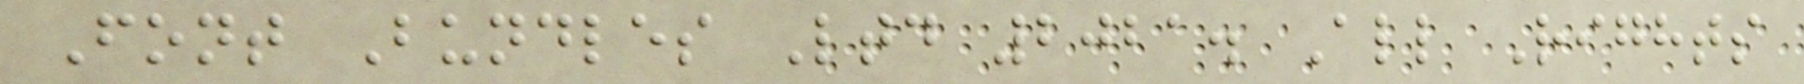Font Bundles Ltd 2021. All Rights
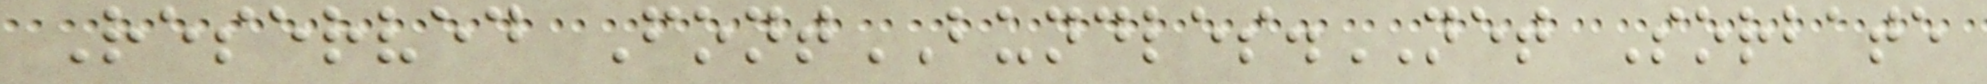Reserved FontBUNDLES.NET Sorbate
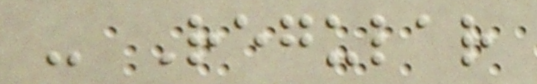- Regular
